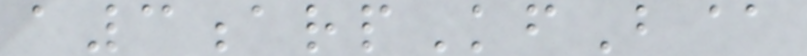a3arpKfB@
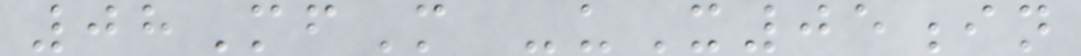08MfM -uX05in
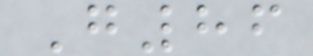G86
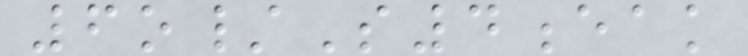6o/S4eak
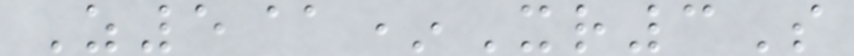Z5@*Xr3S
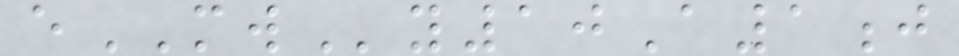eMWy10A1j
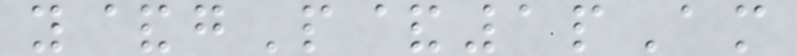y&gP&1pAm
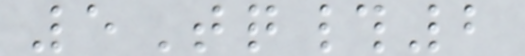5Tq#2
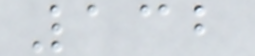132
